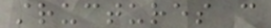structures can
